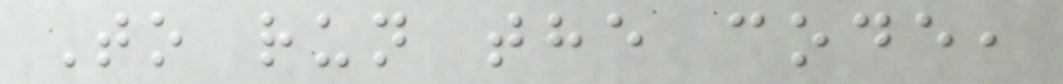To run the code,
